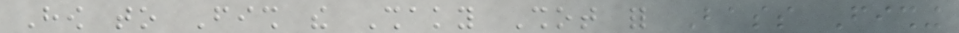How to Fish the Shaky Shot for Bass Fishing
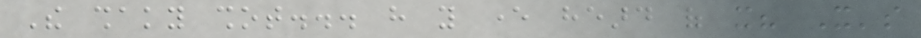The shaky shot... have you ever heard of it? It's
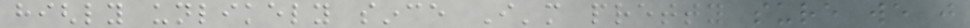highly unlikely since I'm pretty sure we just
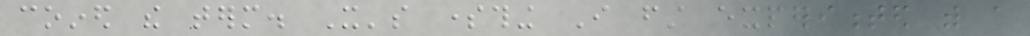coined the term. It's something I first experimented with a
